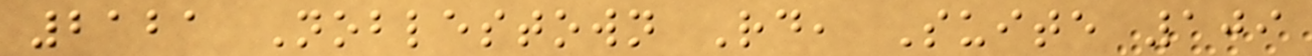2121 Noblestown Rd, Suite 109
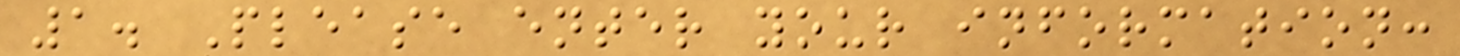1. Please enter your information:
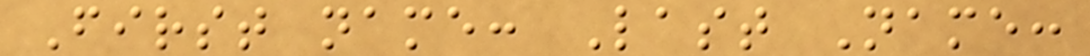First name: Last Name:
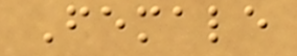Female
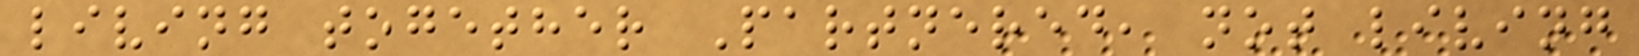living together Partnered, not living
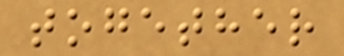together
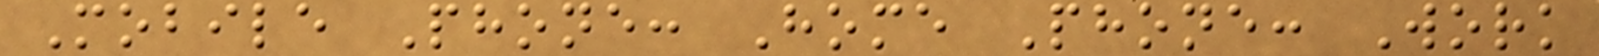Mobile Phone: Home Phone: Work
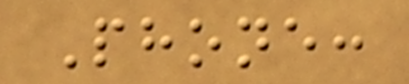Phone:
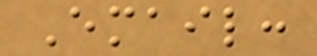Email:
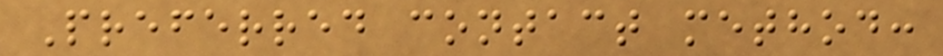Preferred contact method:
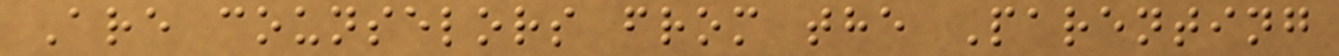Are counselors from the Parenting
